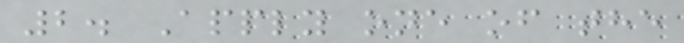2. Apply one of the
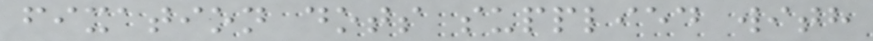fixation dots supplied with
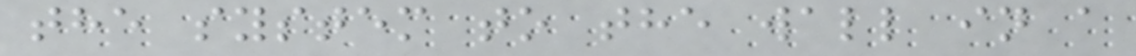the system to the wall in a
